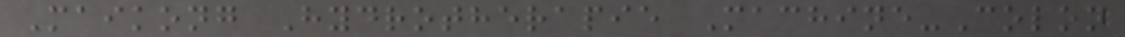Maikong Hydrotherapie Machine-Colon
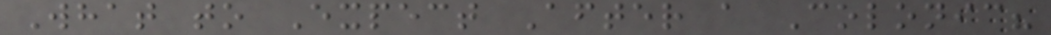What to Expect After a Colonic?
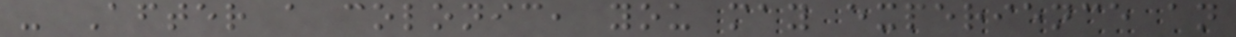- After a colonic, you may experience an
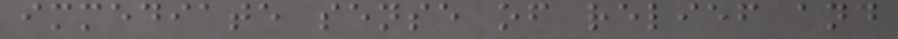immediate sense of relief and
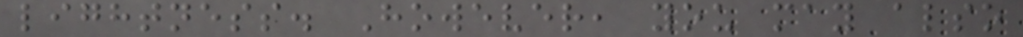lightness. However, you may also
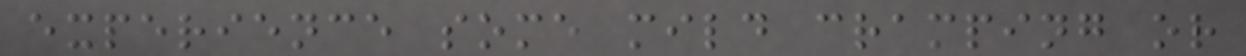experience some mild cramping or
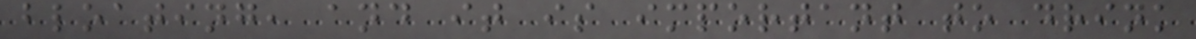bloating, and it is important to drink
